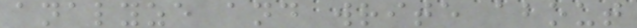analyze and write about
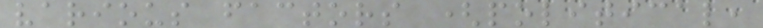various factors (political,
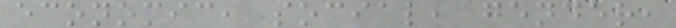economic, social, gender,
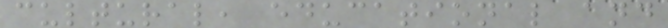cultural, educational and
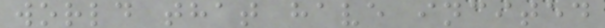world that have incited
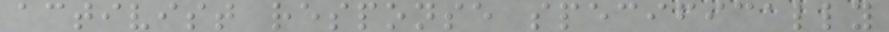activist response specifically
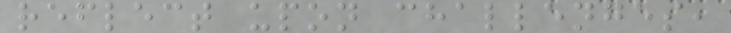reflect upon challenges,
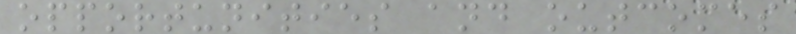opportunities and outcomes
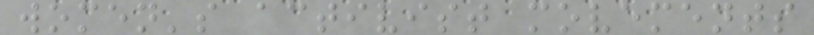women's activist movements
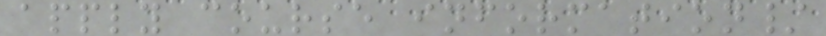apply course information/
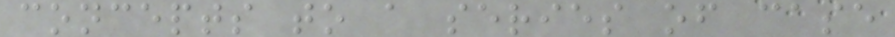concepts to a series of case
